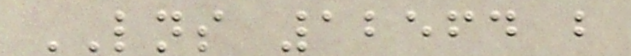LNS 12564 b
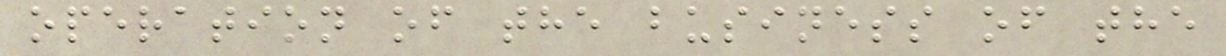operation of the business of the
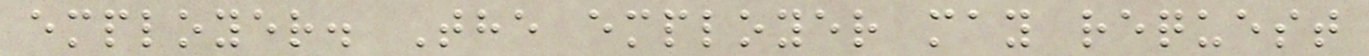employer. The employer may request
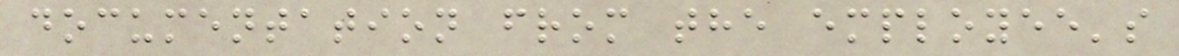documentation from the employee's
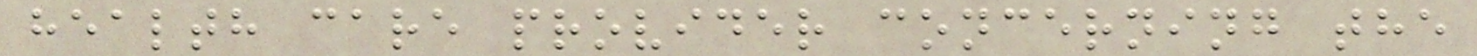health care provider concerning the
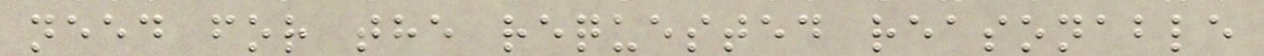need for the requested reasonable
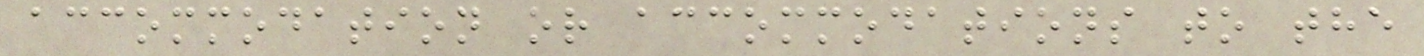accommodation or accommodations to the
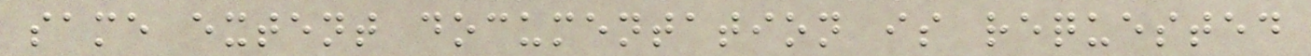same extent documentation is requested
